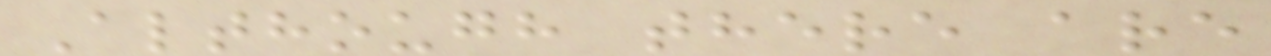Although there are
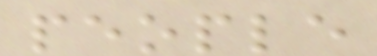people
